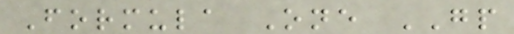Formula One GP
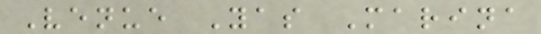Venue Yas Marina
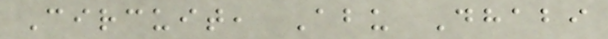Circuit, Abu Dhabi
